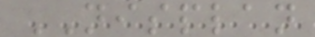NISPLAN
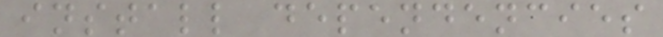install dependencies
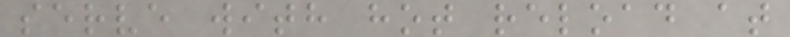serve with hot reload at
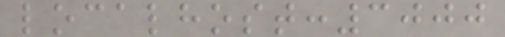localhost:3000
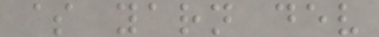$ yarn dev
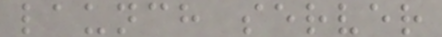launch server
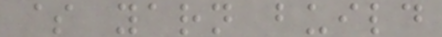$ yarn build
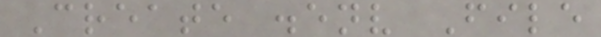Create .env File
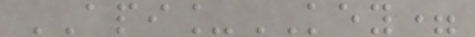API_KEY=
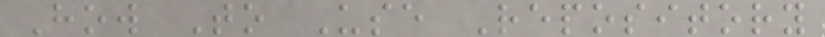How To Use Repository
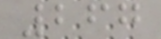267
